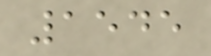1545
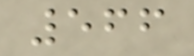566
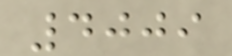4009
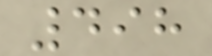498
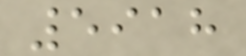5918
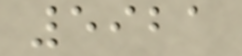5921
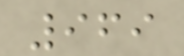969
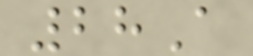28A
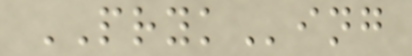PRYKing
